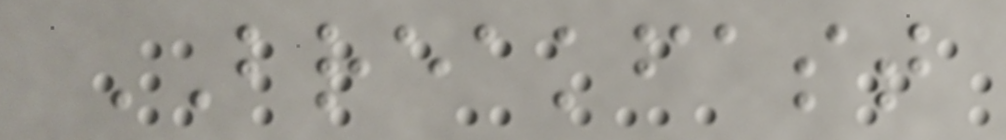BREAKFAST
